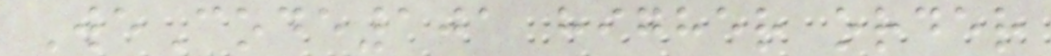WeCode101 higher order
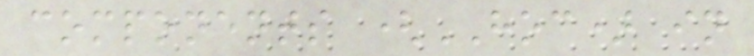components (HOC) in
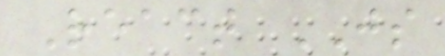React JS
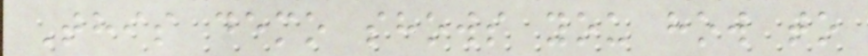This demo shows you how to
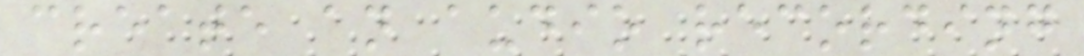create an audio recording
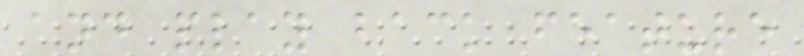and play back feature
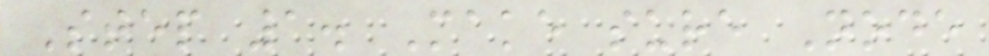Step 1. Make sure Node
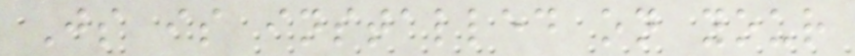Js is installed on your
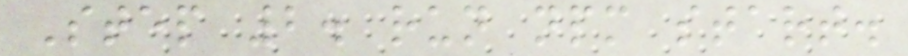Step 2. run npm start.
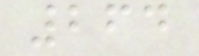264
